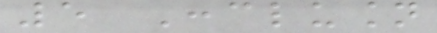5 Conclusion
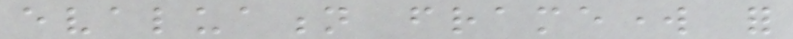evaluation framework for
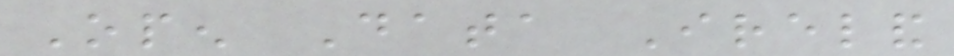Open Data Ireland
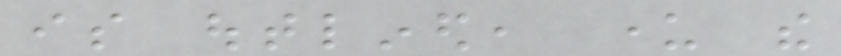is outlined, under the
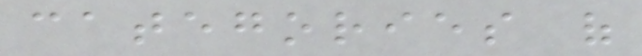categories of
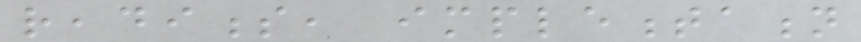readiness, implementation
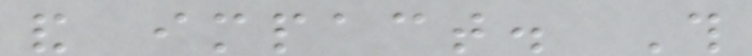and impact. This
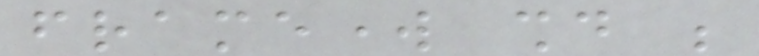framework should be
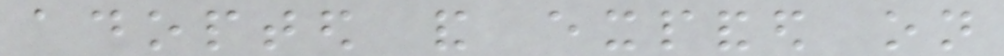adopted and expanded on
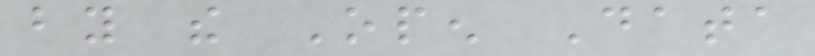by the Open Data
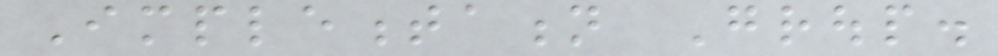Implementation Group.
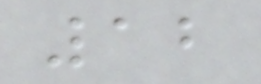12
